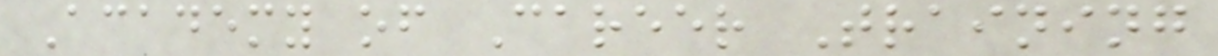Academy of Career Training
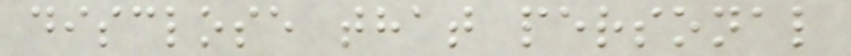disclose that personal
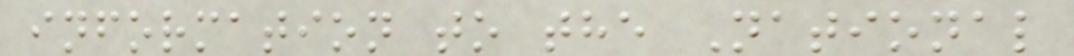information to the National
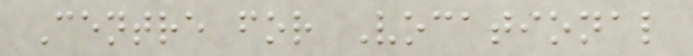Centre for Vocational
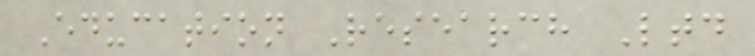Education Research Ltd
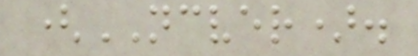(NCVER).
